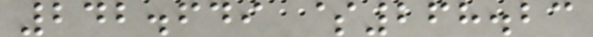242.649 $268.23
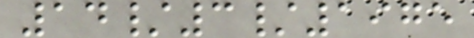14/3/1975
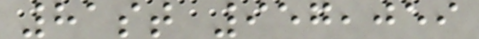81st 957,059
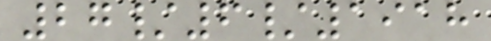27/6/1918
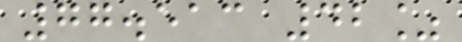77.513 42%
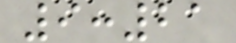9:21
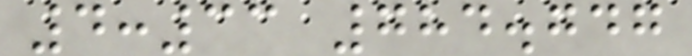4:33 784.747
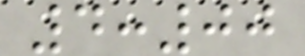4:00
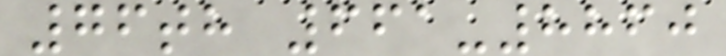76th 661-8860
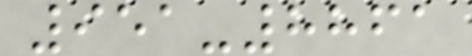951-8861
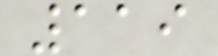119
